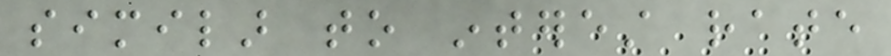similar to interest rate
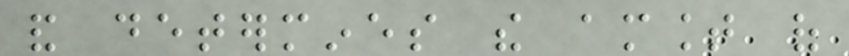and determines the amount of
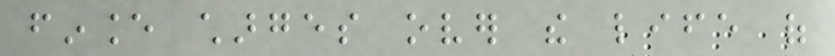finance charges over the life of
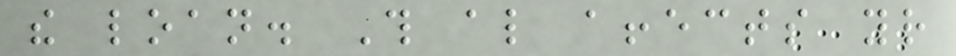the loan. This also affects your
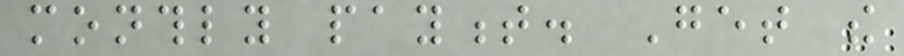monthly payment. Get the
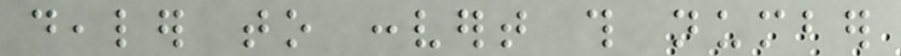dealer to convert this number
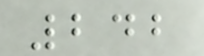242
